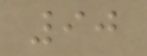90
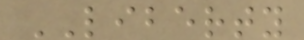LIBERTY
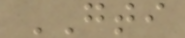GTI
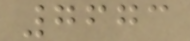7673
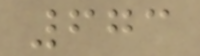673
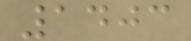1403
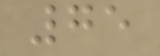75
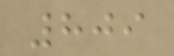809
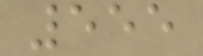555
